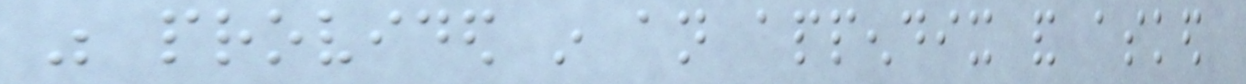was provided in an appendix and asked
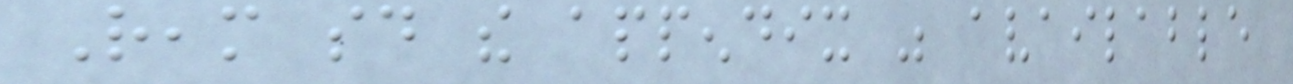Ream said the appendix was available
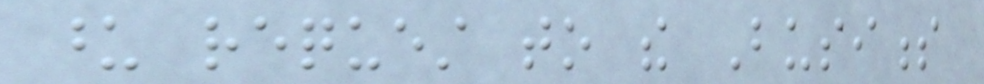upon request to the Business
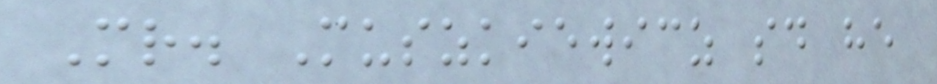Mr. Muszkiewicz said he
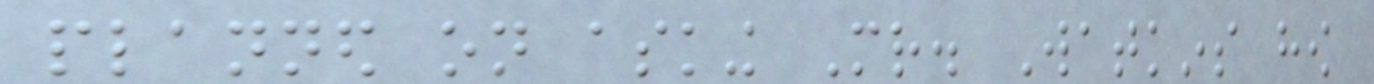planned on asking Mr. Watkins how
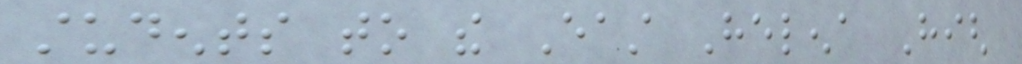students to the East Helena High
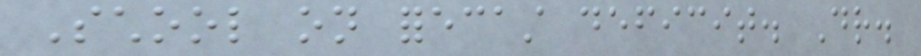School on forecast deficit. Dr.
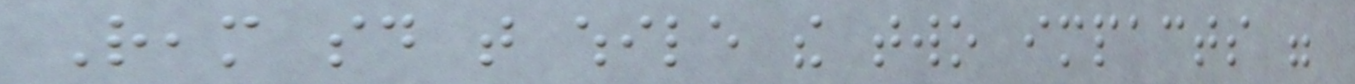Ream said that while the two impacts were
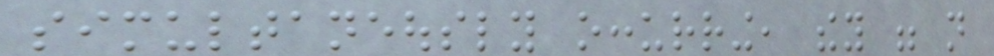simultaneously occurring, they were not
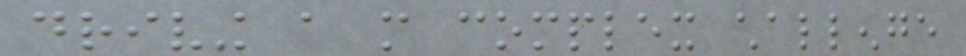driving a more complex challenge
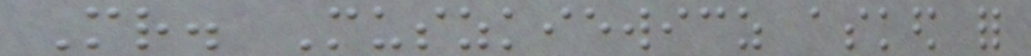Mr. Muszkiewicz asked for
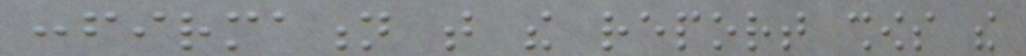confirmation that the report shows the
